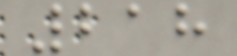218
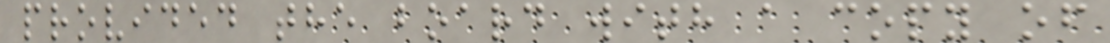provided the board with a copy of
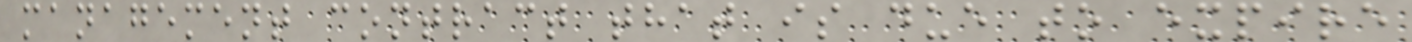management contract that is due to expire
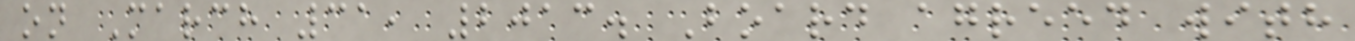on March 31, 2013. Board agreed with
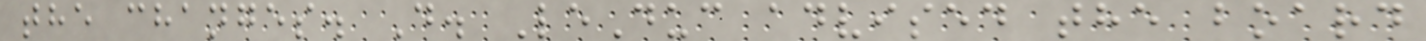the changes. D. LeDuc advised the board
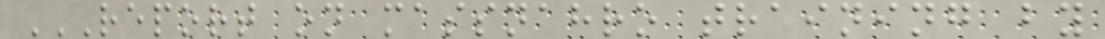REPORT ON MASSNAHRO TRAINING BY
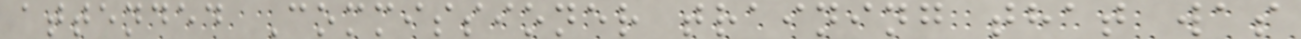attended Commissioner training that was
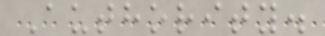Authority.
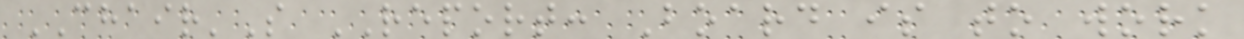CHAIR'S REPORT: Board is to work
